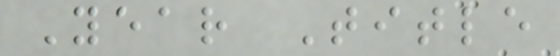Year Title
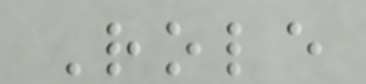Role
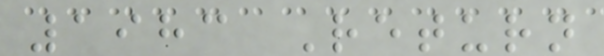1983 Return
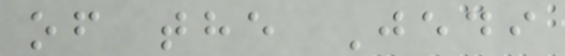of the Jedi
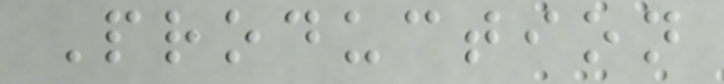Production
